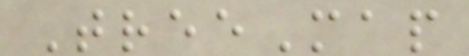TreeMap
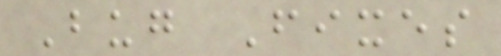Bug Fixes
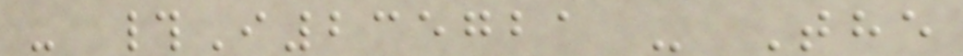- #I235721 - The
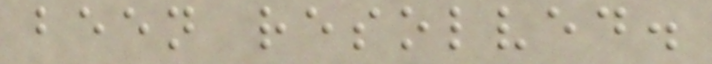been resolved.
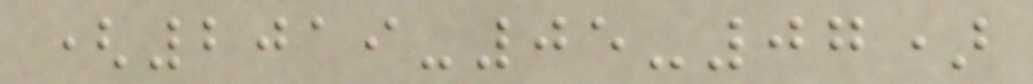(2019-05-07)
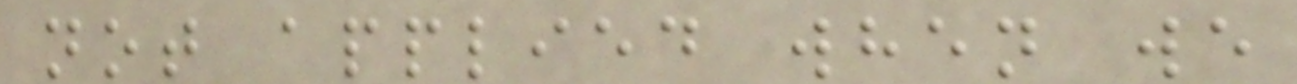not applied when we
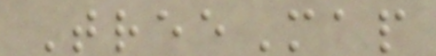TreeMap
